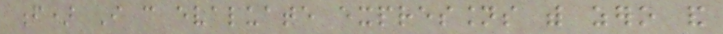f) I can evaluate expressions with zero and
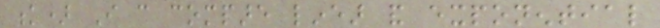k) I can compare linear and exponential
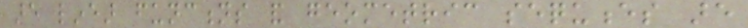are linear functions and geometric sequences are
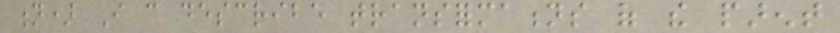n) I can describe transformations of the parent
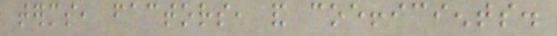terms, factors, and coefficients.
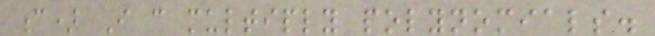c) I can multiply polynomials.
